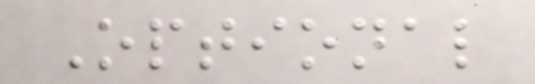Optional
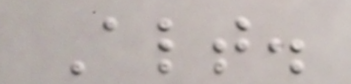Alt.
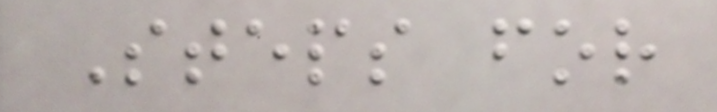Steps for
